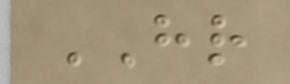HR
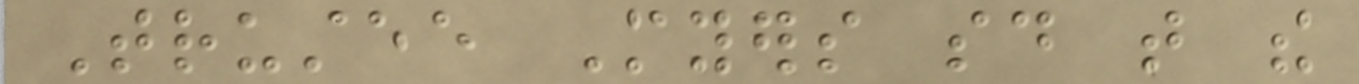Trustee Myers said that the
